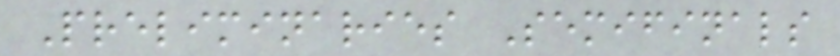Preliminaries Semifinals
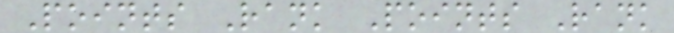Points Rank Points Rank
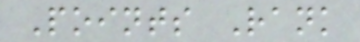Points Rank
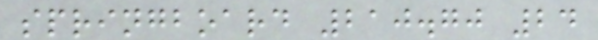springboard 210.70 24
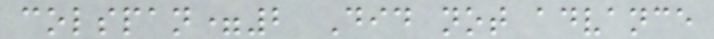colspan=2 Did not advance
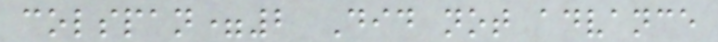colspan=2 Did not advance
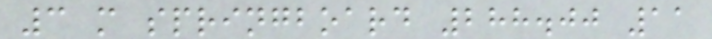3 m springboard 288.00 11
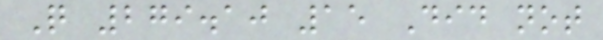Q 279.10 15 Did not
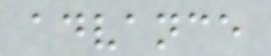advance
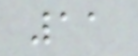11
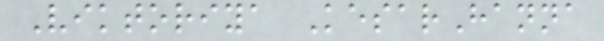Viktoriya KesarHanna
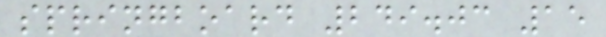springboard 249.03 15
